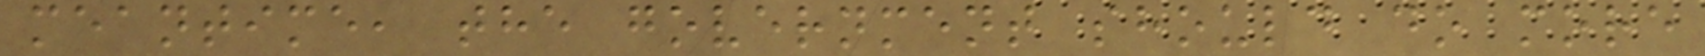meantime, the government should do more
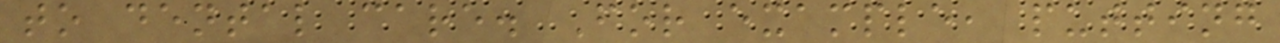to dental care. For example, putting
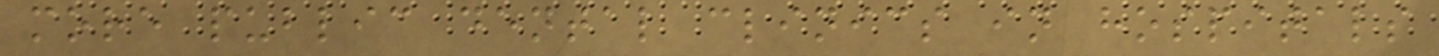more public dental clinics in hospitals
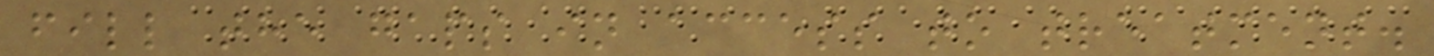fill the gaps in access to treatment.
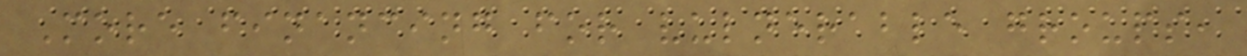More financing for vulnerable groups,
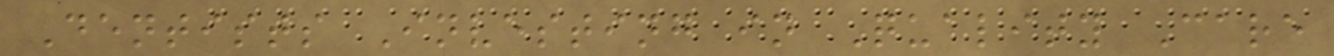Dentists Investing in Quality Care
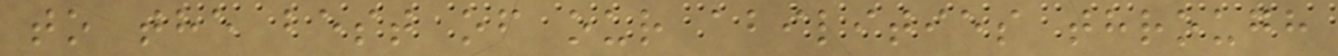to the best of our abilities through
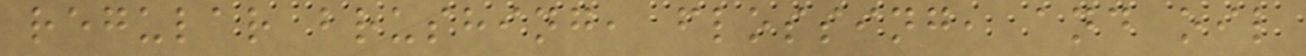regular brushing, flossing, and oil
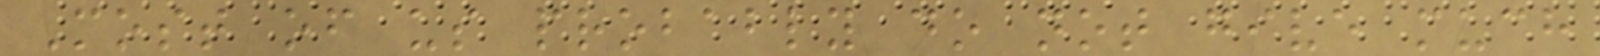Most of us probably do not give much
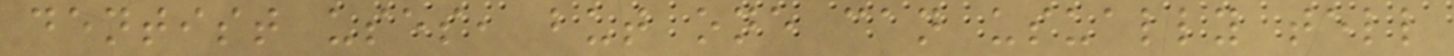dentist uses, but one can usually tell
